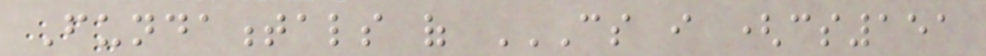Fundamentals of CS I (CS151
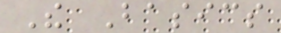The Basics
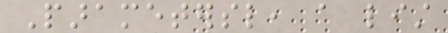Parametersl, a list
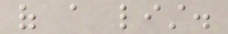of a list.
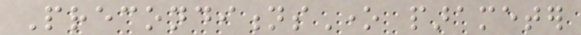PreconditionsOne parameter
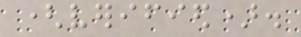(verified).
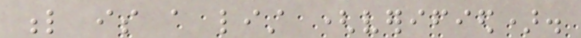l is a list (verified).
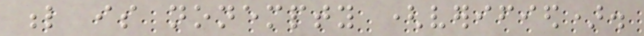l is nonempty (verified).
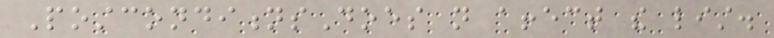PostconditionsDoes not affect the list.
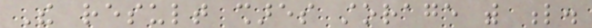The result shares storage with l.
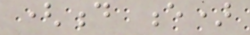(d e)
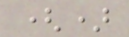()
